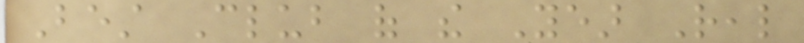Best Club of the Year Real
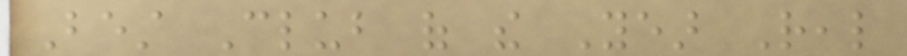Best Club of the Year Real
